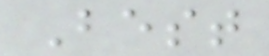Best
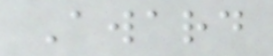Award
